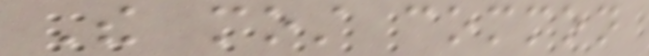The most common
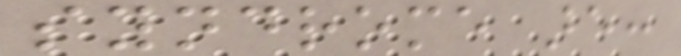syndrome are:
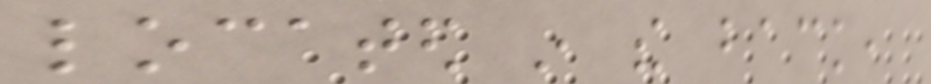located in the back,
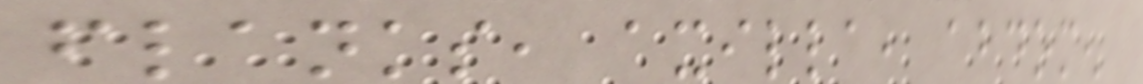flanks, axilla, abdomen
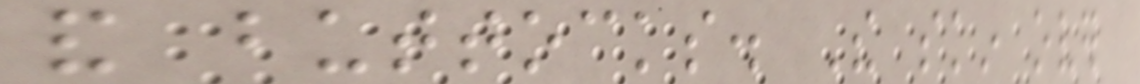and buttocks. The skin over
